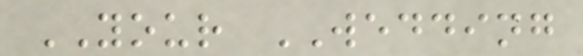YOUR WEDDING
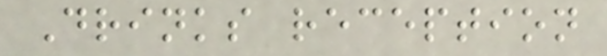Drinks reception
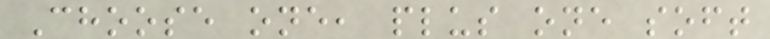Choose one, plus one soft
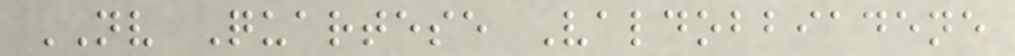NV Quartese Valdobbiadene
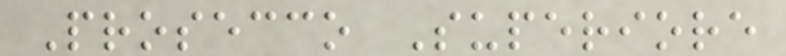Prosecco Superiore
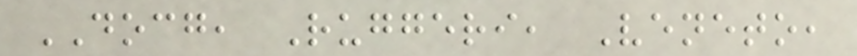DOCG, Ruggeri, Veneto,
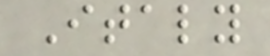Italy
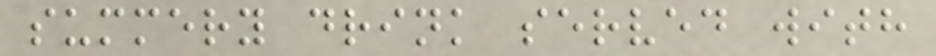summery drink served with
